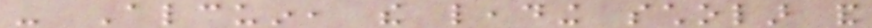- Alcuin, the leading scholar and
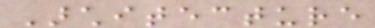Architecture
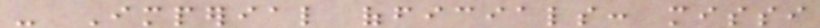- Imperial officials: missi
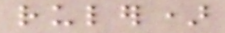ruler)
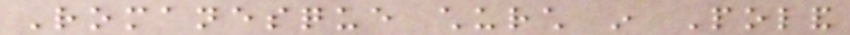Romanesque church in Poland
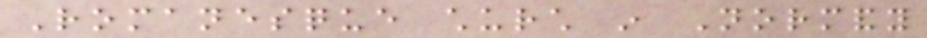Romanesque church in Normandy
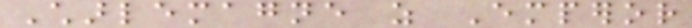Charlemagne as Emperor
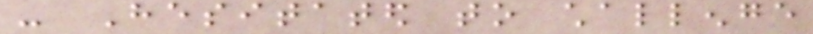- Hesitated to challenge
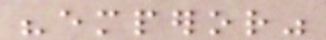"emperor"
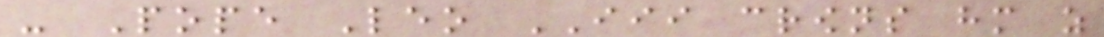- Pope Leo III crowns him as
